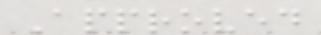Approved
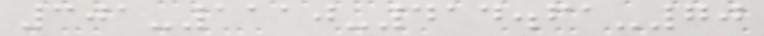301-1110-414.61-70
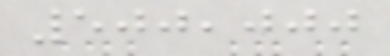500,000
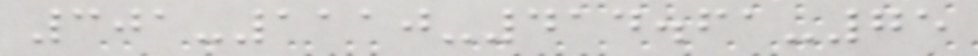301-1110-414.61-75
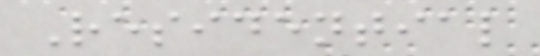Residential
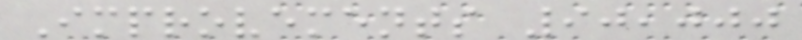Improvements 90,000
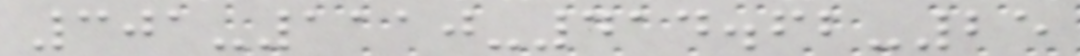301-1110-414.62-25
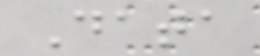Data
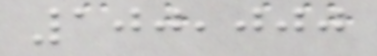100,000
